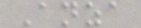Anza
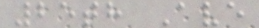25th Ave
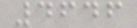4646
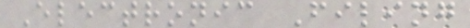Electronic Filing
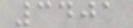3401
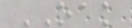OAK
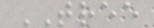TREE
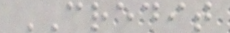CREDIT
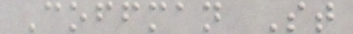Coffman St
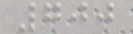700
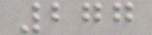277
